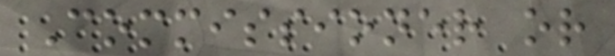Commissioner or
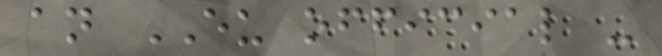an EU official -
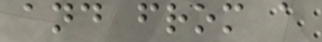and from a
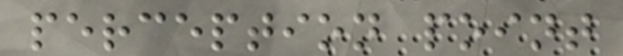perception point
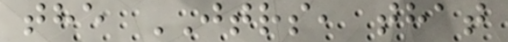the JTRS, that
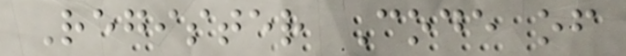Register Code of
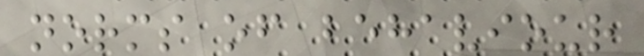norms of behaviour
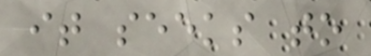it seeks to
